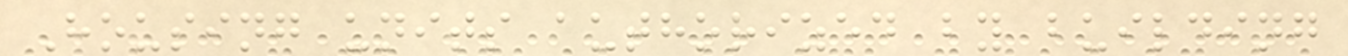Housing units authorized by building
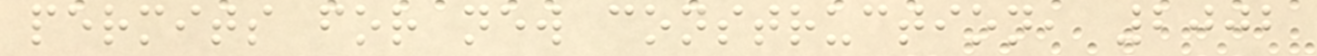permits for new construction, 2002
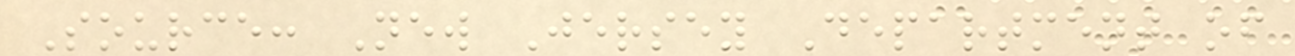Source: New Jersey Department of
